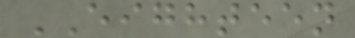EIGHTEEN
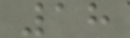18
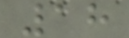18
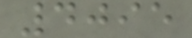4095
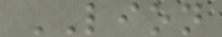LION
